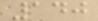140
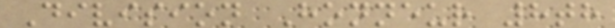Division Honneur 8th
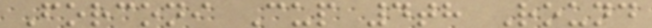Forconi Cup 4th Round
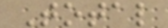Total
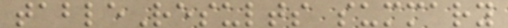tableResults summary
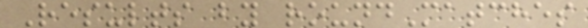Results by roundMatches
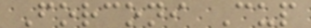Forconi Cup
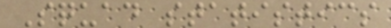Squad statistics
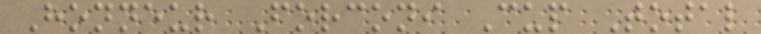Honneur Forconi Cup Total
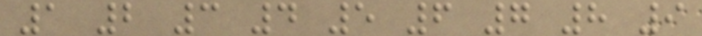1 2 3 4 5 6 7 8 9
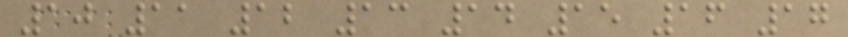10 11 12 13 14 15 16 17
